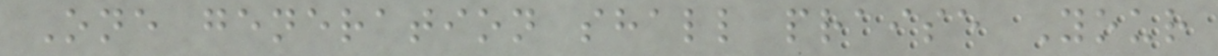One generation shall praise Your
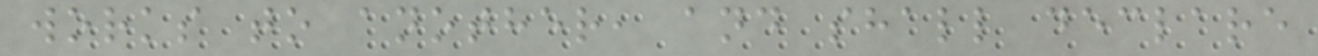works to another, and shall declare
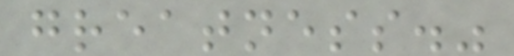greatness."
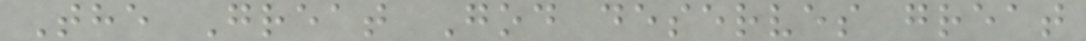The Great God deserves great
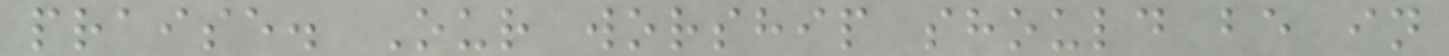praise. Our worship should be in
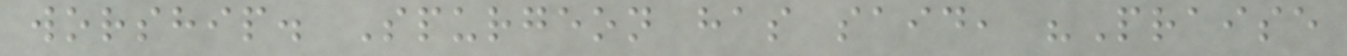worship. Spurgeon has said, "Praise
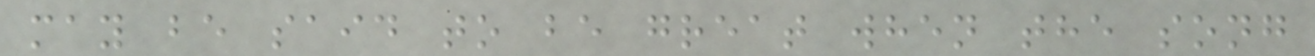may be said to be great when the song
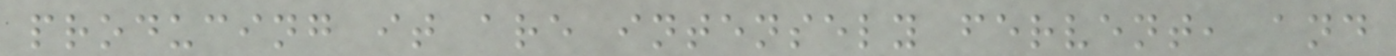producing it are intensely fervent, and
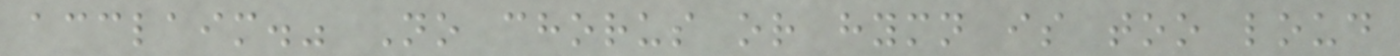acclaim." No chorus or hymn is too loud
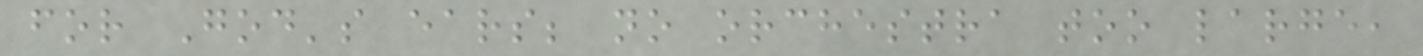for God's ears; no orchestra too large,
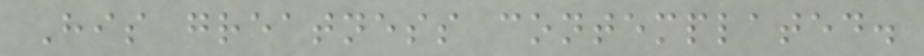His greatness contemplated.
